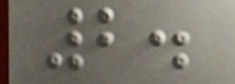2.
